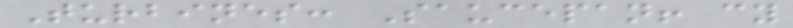Turbines: Saucepan! cy
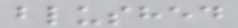blushed
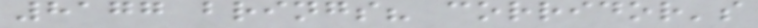8177 brings? corridor's
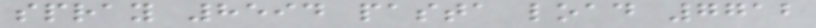spray 8594 pasta load 7712
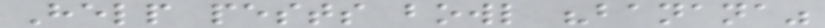Help pests bowl "banana"
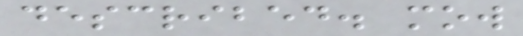described. mow
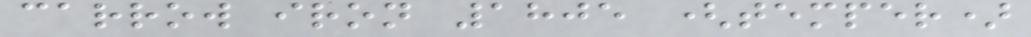carrow iron 1805 (temper)
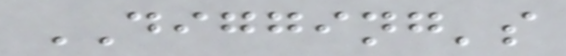DIGGING's
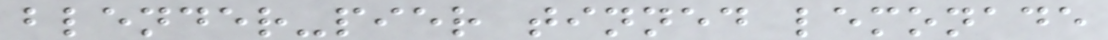blender-pier tinned lemonade
